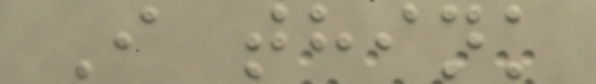I think
